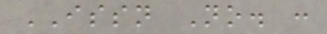ISSN No. :
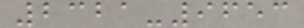2321-9653
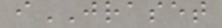iJRASET
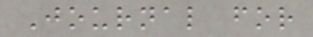Journal for
